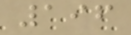196
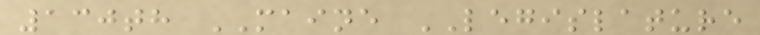130th MAINE LEGISLATURE
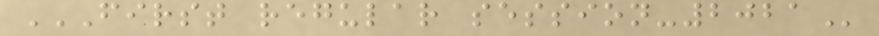FIRST REGULAR SESSION-2021
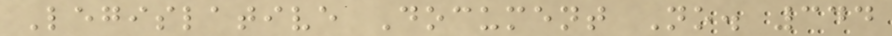Legislative Document No. 344
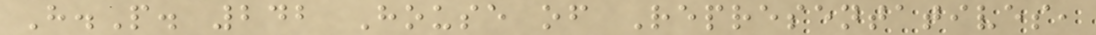H.P. 242 House of Representatives,
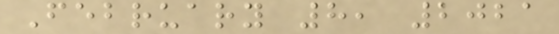February 8, 2021
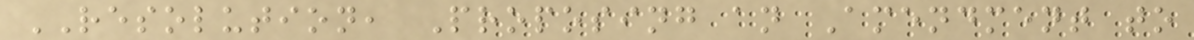RESOLUTION, Proposing an Amendment to
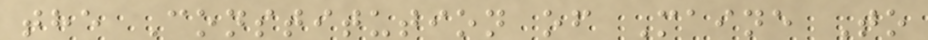the Constitution of Maine To
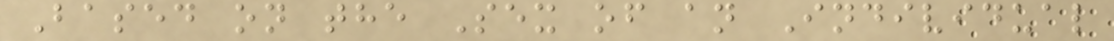Based on the Sex of an Individual
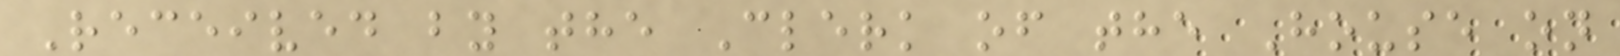Received by the Clerk of the House on
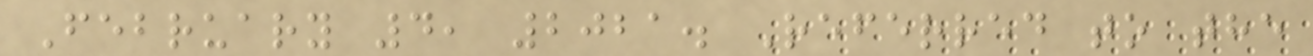February 4, 2021. Referred to the
